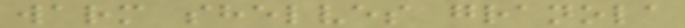warm shelves granola
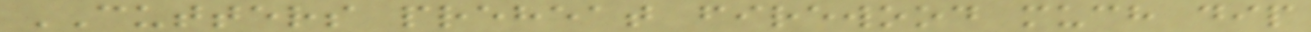CUTTERS preheat firewood much dip
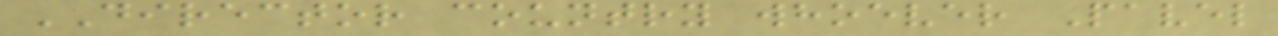DIRECTOR country whoever Pavel
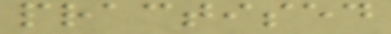practised
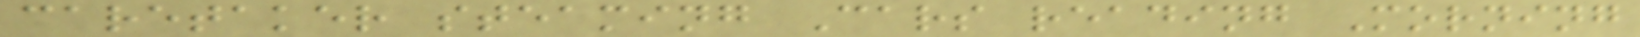caretaker steaming Cars reading Morning
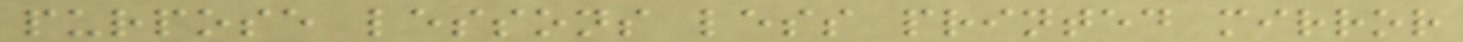purpose lessons less printed mirror
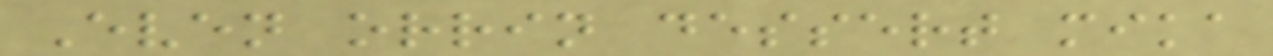Even orrin dessert mika
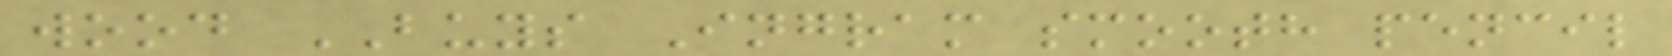wood BUYS Ingram smooth pencil
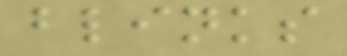blinks
